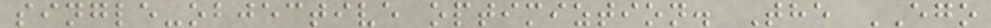single-objective optimiztion. The EGO
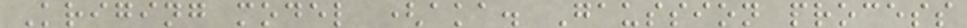Kriging model (aka. Gaussion process
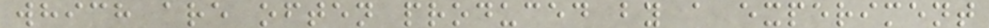which are often produced by a experiment
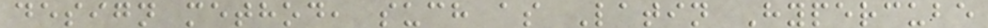design method, such as Latin Hypercube
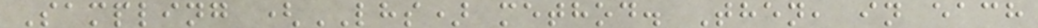Sampling (LHS) method. Then, in each
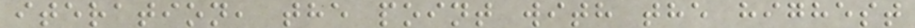iteration, the point with the highest
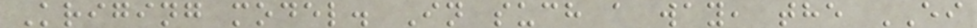Kriging model. In such a way, the EI
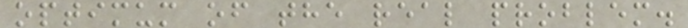optimum of the real problem.
